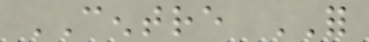CENTRE FOR
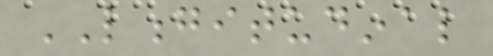LONGITUDINAL
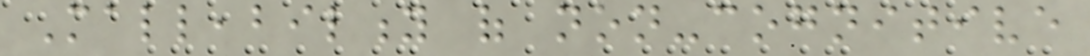Malleability of non-cognitive
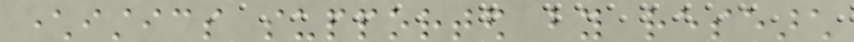characteristics supported by research
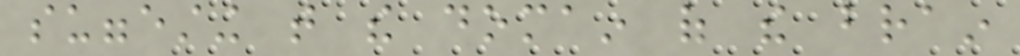suggesting that the domain of the brain
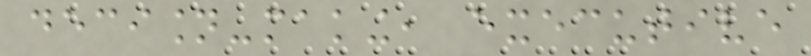decision-making, executive
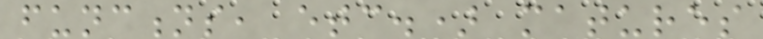functions, etc.) matures
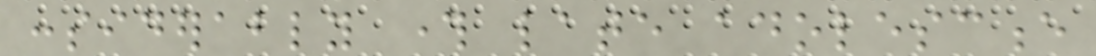considerably through late adolescence
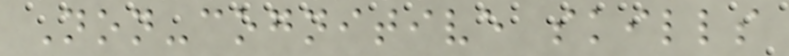Non-cognitive skills
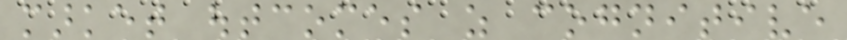market outcomes as cognitive
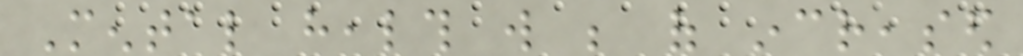Mental health will be of increased
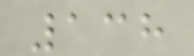138
